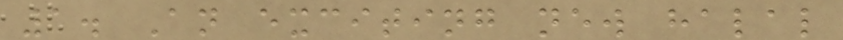1. An exciting new halal
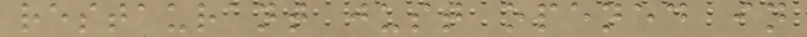restaurant just opened in
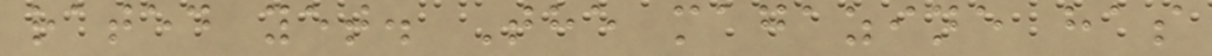rated yet. The magazine has
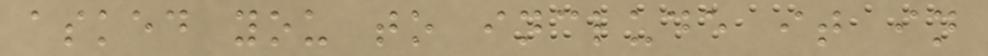asked you to include it in
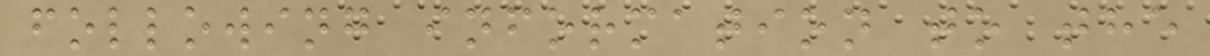following information to the
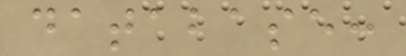database:
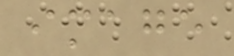image
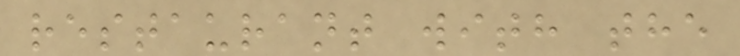restaurant with the
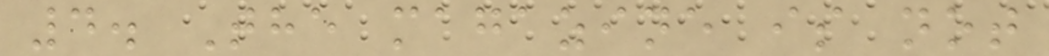4. The magazine is not
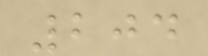204
